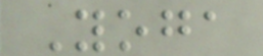Yoga
